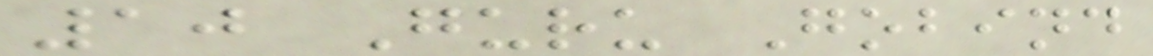10 Guru Gobind
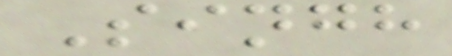Singh
